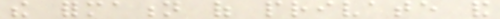the formation of private and
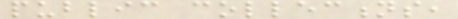public collections,
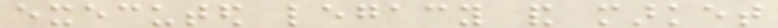executed legacy and market
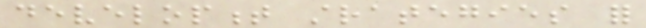development strategies for
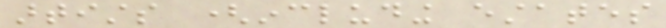artists (including estates
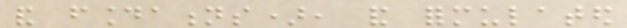and foundations), and formulated
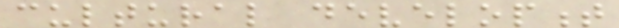cultural development
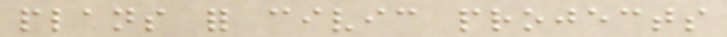plans for civic projects
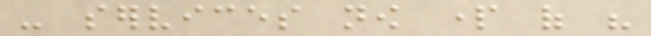- services now part of his
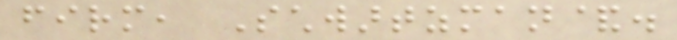firm, Schwartzman&.
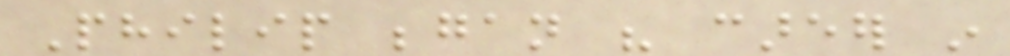Philip began his career in
